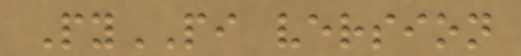PyPI version
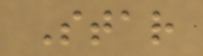Star
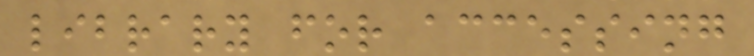library for accessing
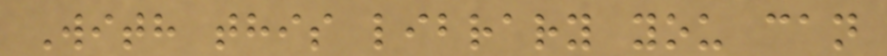With this library you can
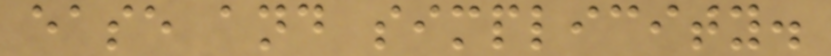ease and simplicity.
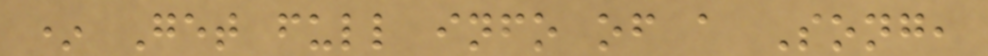* Get full info of a Song,
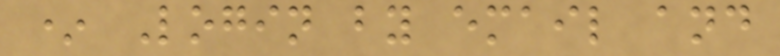* Login by email and
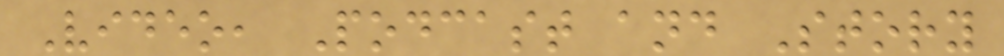Video, Podcast and Story
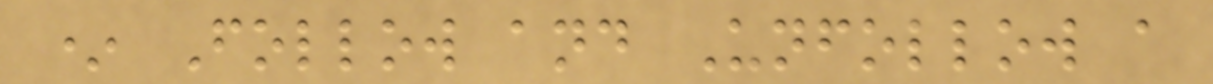* Follow and Unfollow a
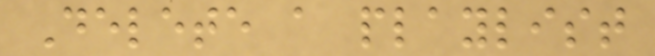Delete a playlist
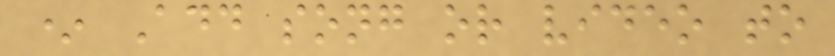* Add song or video to
